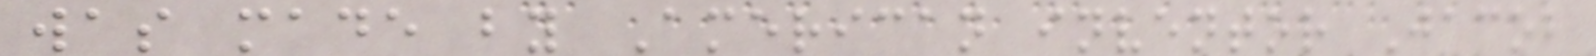was made by American inventor Jacob
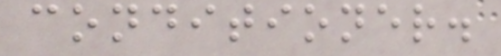conditioner.
